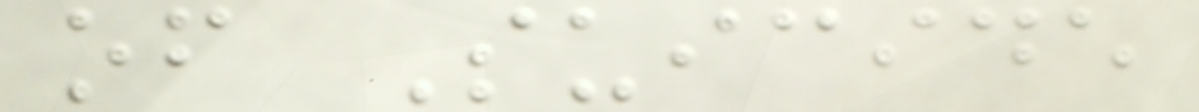of Suicide
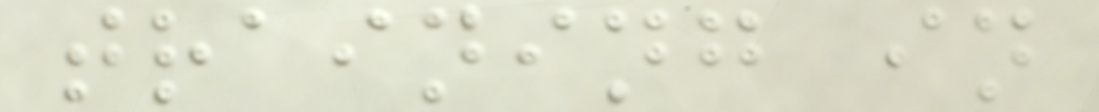training in
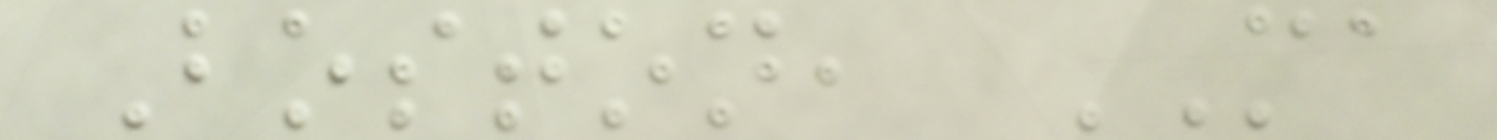Boston, MA
